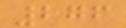276
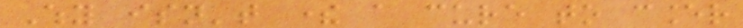Why isn't there a cure to cancer
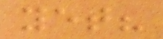yet?
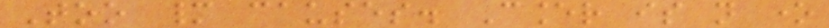Too many causes. Cancer is not one
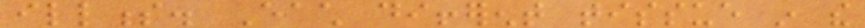illness. Each different tissue in the
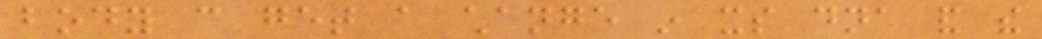body can get a change in its dna and the
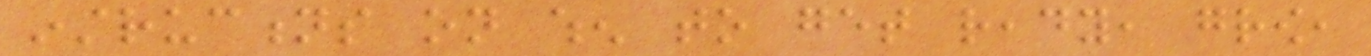instructions on when to get ready, grow,
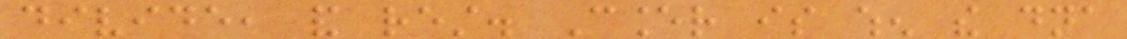divide, and rest. Cancer is when the dna
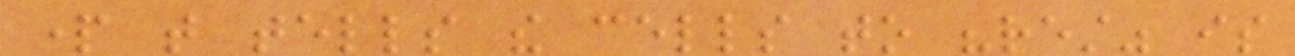part that tells the cells to "rest" is
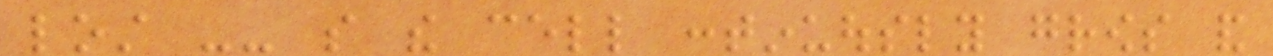lost -- so the cell continuously grows and
